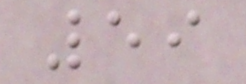59
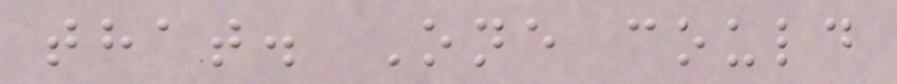that. One could
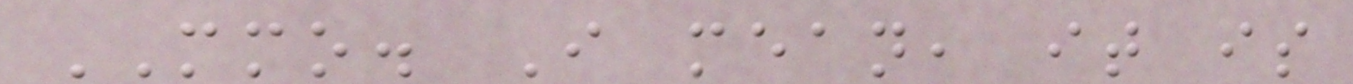MMO. I mean, it is
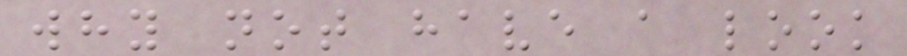why not have a look
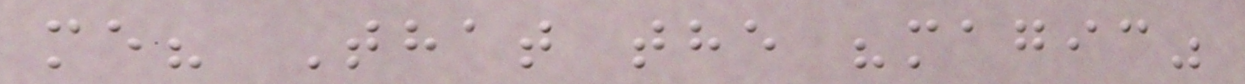me? That the "magic"
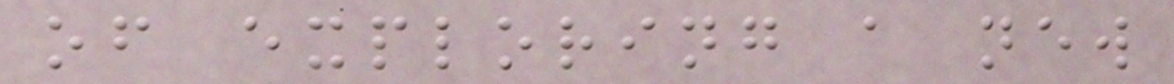of exploring a new
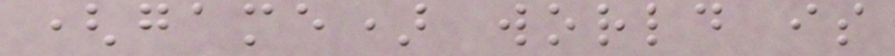(game) world is
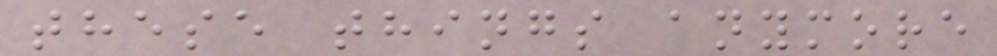these things anymore
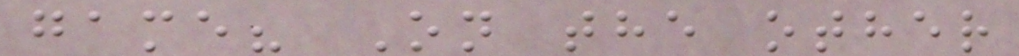game? On the other
